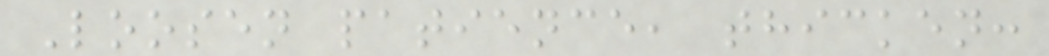Loosen patience, thicken:
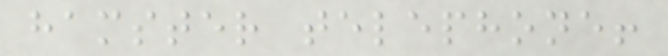hamster telephone!
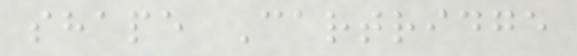shape Cartridge
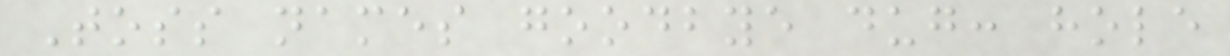Toss names goodbye dug: hole
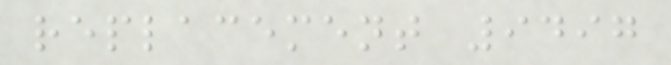replacement 9497
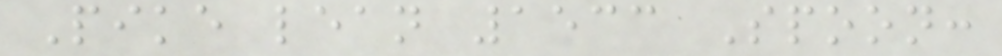Pike lean 1533 Spoon:
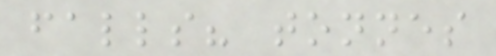falls? tonnes
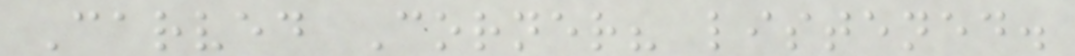Carved Corner? listened.
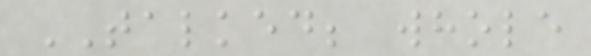TALKED; whole
